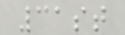31st
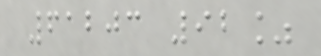61203 92%
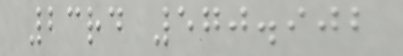23rd 570.902
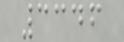3346
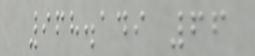968.149 66
